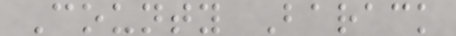County Barack
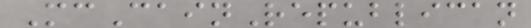McCainRepublican
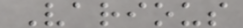Various
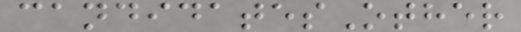candidatesOther
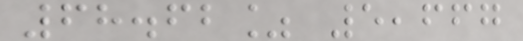68.62% 5,667
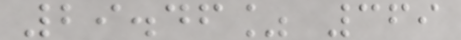29.46% 369
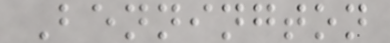Bennington
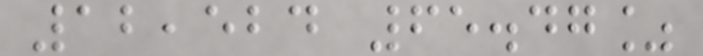12,524 65.47%
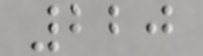220
